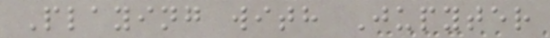Playing with Jupyter
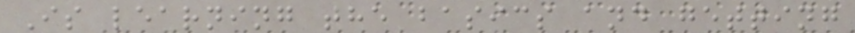Is learning the basics and getting
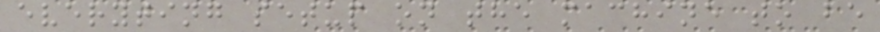everyting setup on the machine to be
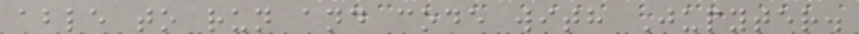able to run and code with Jupyter.
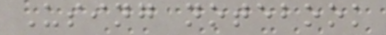Using notebook
